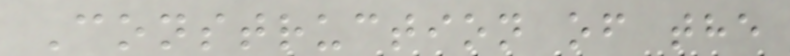Construction of the
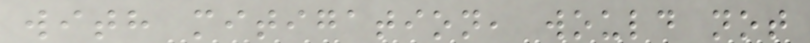with mitigation, would not
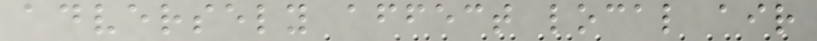adversely affect local air
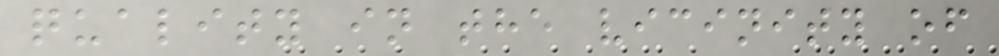quality in the vicinity of
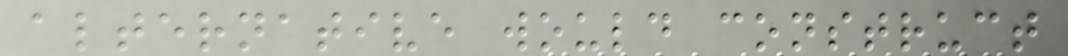alternative would construct
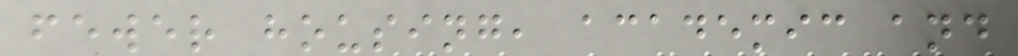fewer housing, academic and
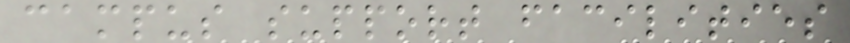campus support facilities
